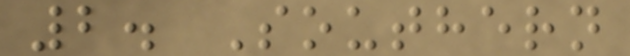2. Southern
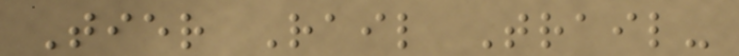Tier Rail Trail-
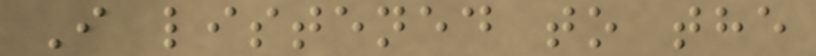I listened to the
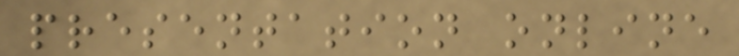presentation online
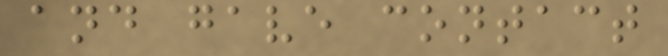and gave contact
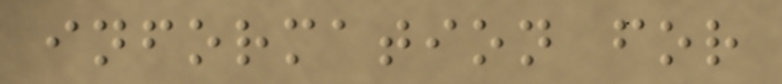information for
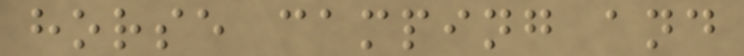horse camping and
